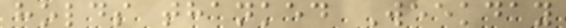holds thanked Weekday
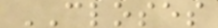CLOSES
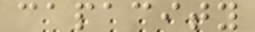capacity
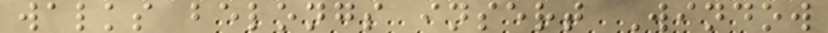walks belongs insert Window
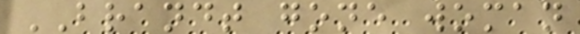BRANDT gone woman
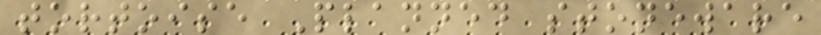tortoise Planned stoneware
